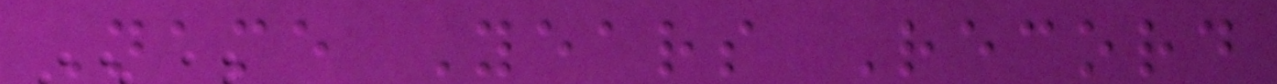Name Years Record
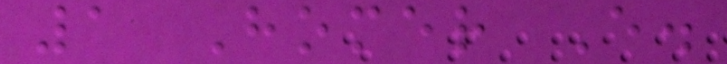1 Homer E.
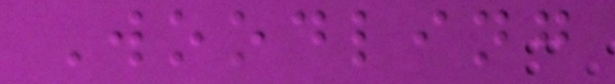Woodling
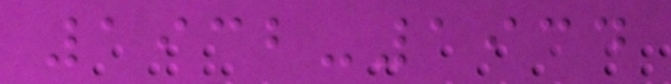1932-1934
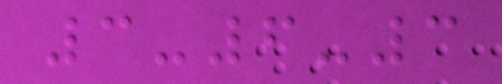3-6-3
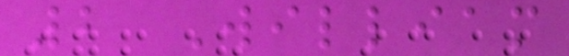2 William
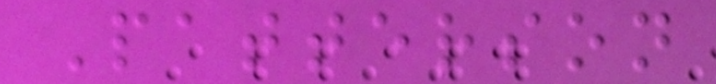Patterson
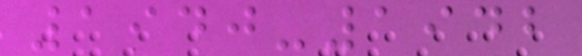1940-1942
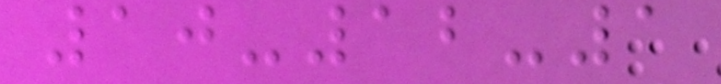10-12-1
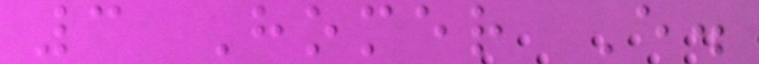3 Homer E.
